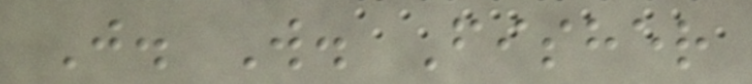J. W. Fisher
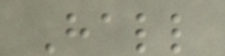Hall
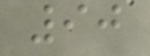90
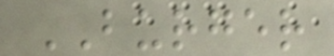BURGER
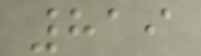819
